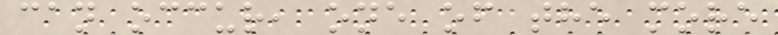can occur, one of the more
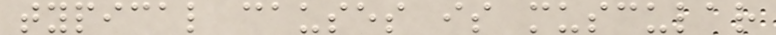typical causes is muscular
